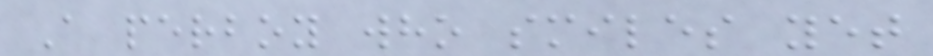A perboy who smiles yet
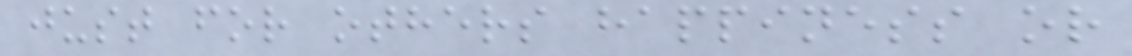just for others happiness or
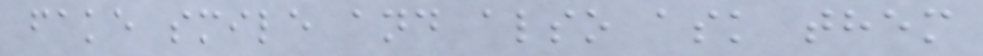fake smile and also ask them
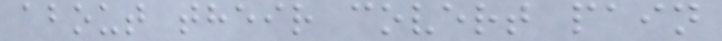about their covert pain
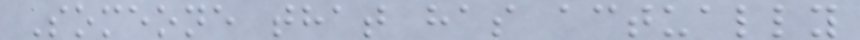Someone that has actually
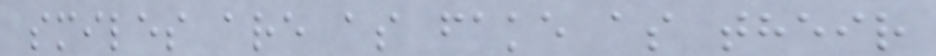smiles are as fake as their
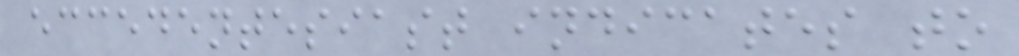eccedentesiast indicates to
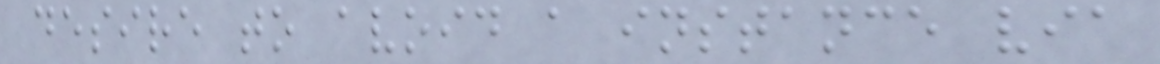desire to avoid a instance via
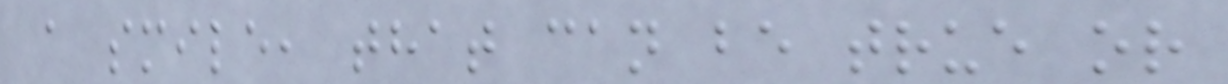a smile, that can be true or
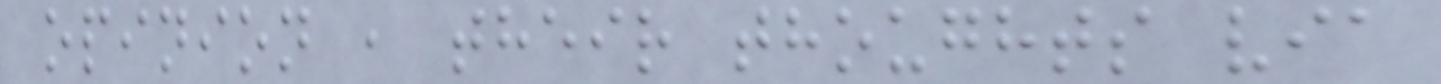opinion , their thoughts via
